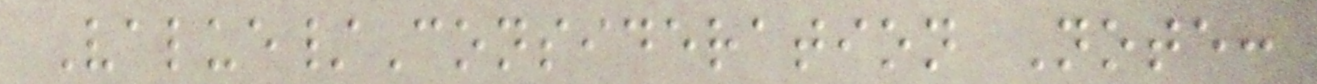Value/Consideration Note:
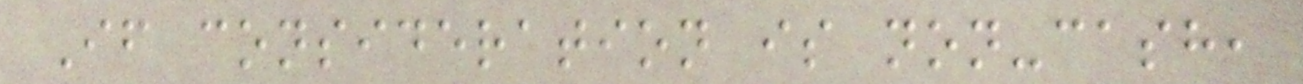If consideration is non-cash,
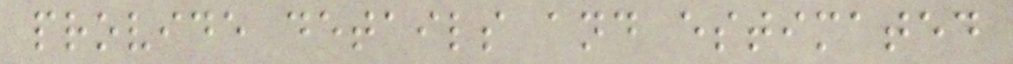provide details and estimated
